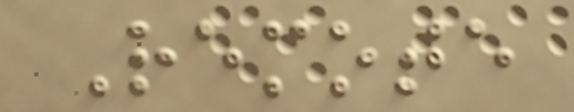Remote
